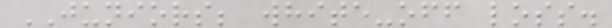JUNIORS; white-off loss.
